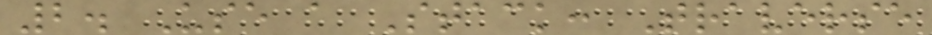2. Use a Stack: Traverse
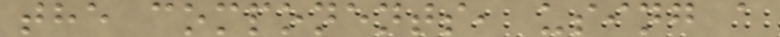the components, using a
